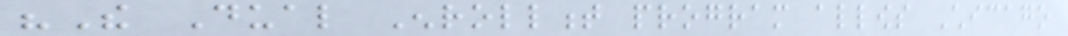"The Dual Enrollment program allows Chicago
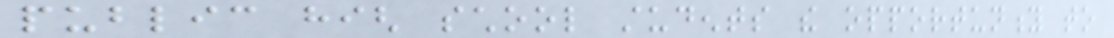public high school students the opportunity to
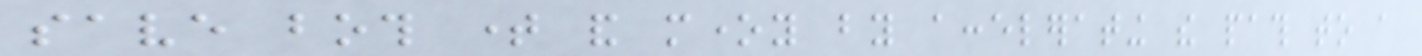save both time and money by accelerating the path to a
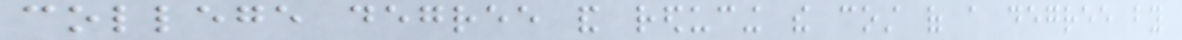college degree and reducing the cost of a degree by
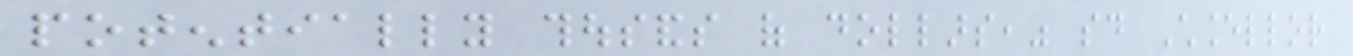potentially thousands of dollars," said Chancellor
